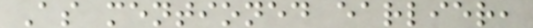As mentioned earlier,
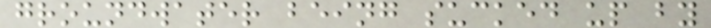groundwater being sucked up by
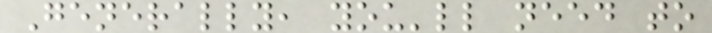Generally, you'll need to
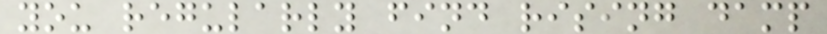you regularly find rising damp
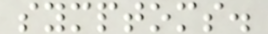symptoms.
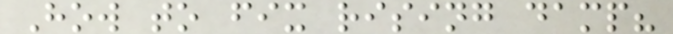How to fix rising damp?
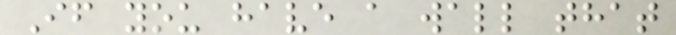If you have a wall that
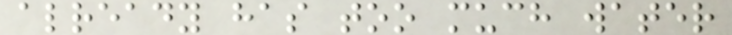already has too much water
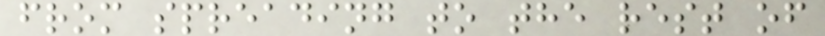from spreading to the rest of
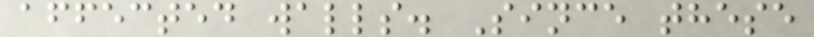affected walls. Since these
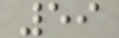59
